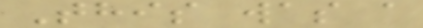This was a
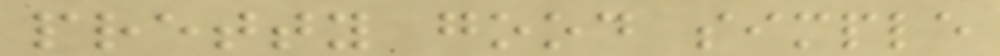pretty good simple
